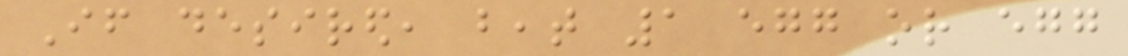If desired, beat 1 egg or egg
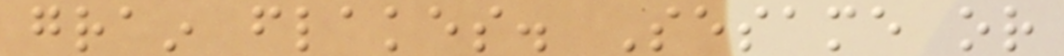grain flakes. Sesame or
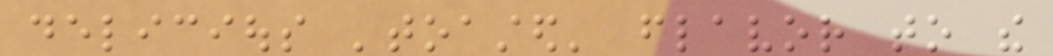delicious 'toasted' flavor to the
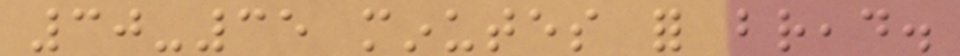30-35 minutes for bread.
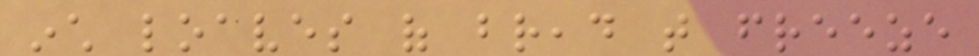inch loaves of bread that freeze
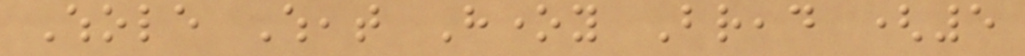Whole Wheat Honey Bread (5
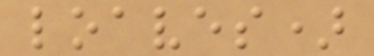loaves)
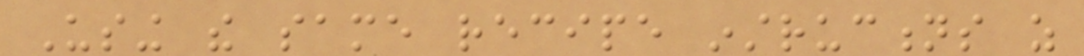Using the same recipe instructions as
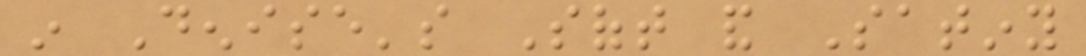in Denise's Soft and Satiny
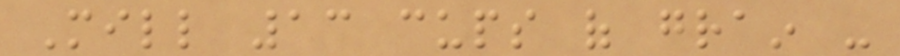Mill 13 cups of grain -
